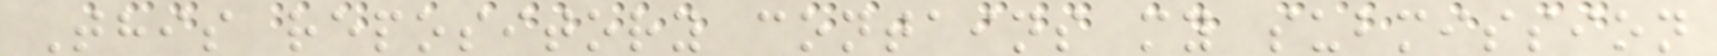This repository contains my submission
